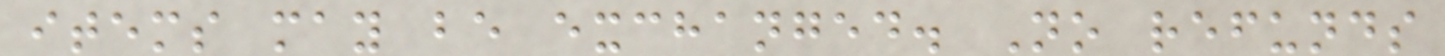items may be exchanged. No refunds
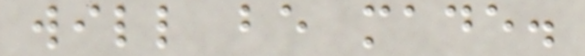will be made.
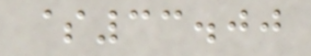$33.00
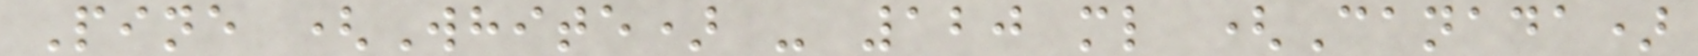Pine (White) - 120 ml (Canada)
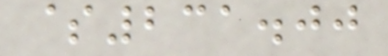$231.00
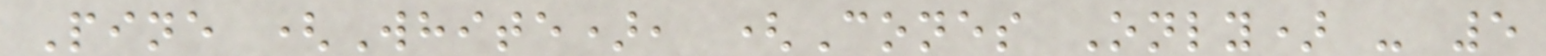Pine (White), (Cones Only) - 5
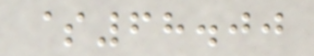$68.00
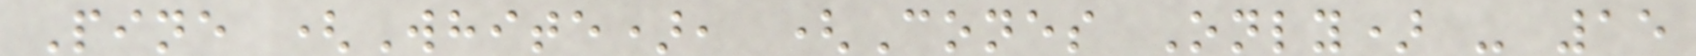Pine (White), (Cones Only) - 15
